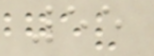55
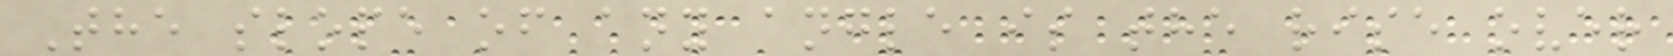The slope of any angle is the rise over
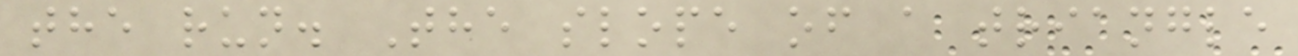the run. The slope of a triangle
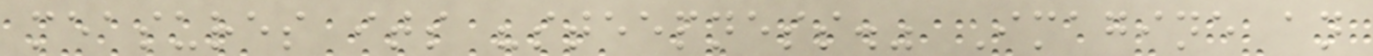measures its "steepness." Imagine an
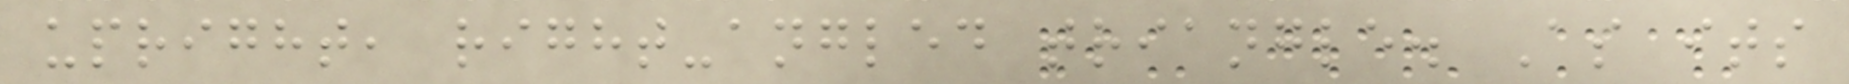upright, right-angled triangle. As its
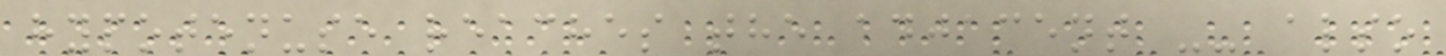hypotenuse reaches the adjacent -- also
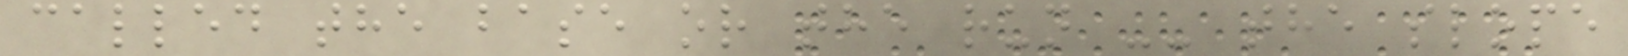called the base or the run -- the slope
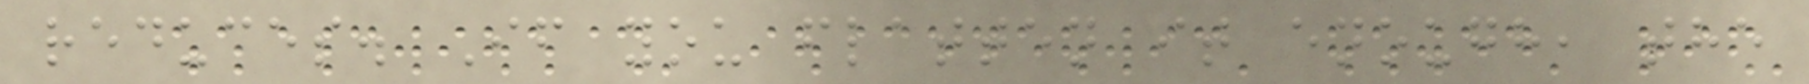reduces. If you flatten it enough, the
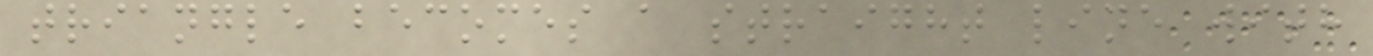triangle becomes a straight line with
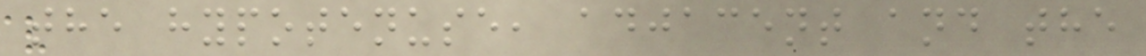the hypotenuse, adjacent and the
